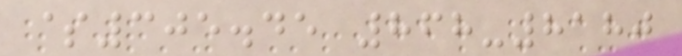$305.45 868-8180
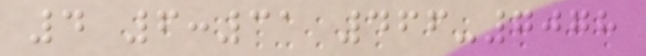4 6:31 466-7078
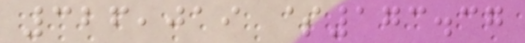326,019 $173.37
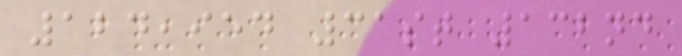124,954 31st 132nd
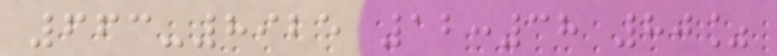663-8925 12:38 80%
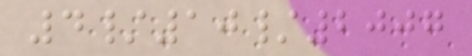4/10/2007
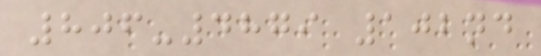806-4879 102nd
